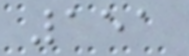151
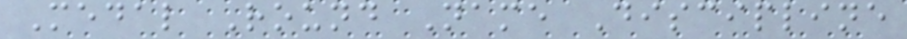Medal Round Name Discipline
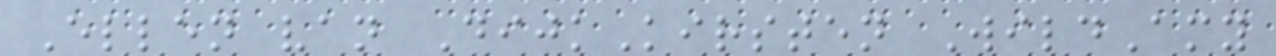Ellen van DijkKirsten WildAmy
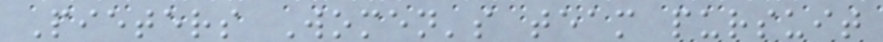Pieters Women's team pursuit
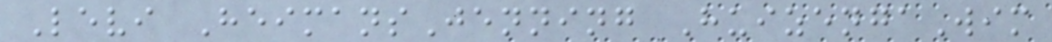Levi HeimansJenning HuizengaWim
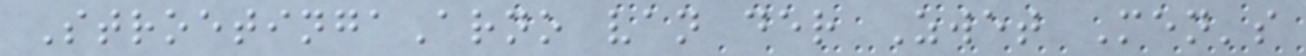StroetingaArno van der Zwet Men's
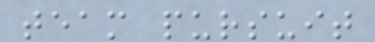team pursuit
